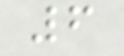6
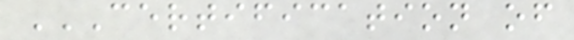CERTIFICATION OF
